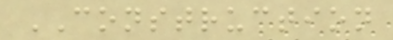CONSTRUCTION
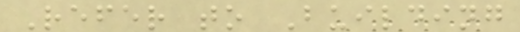Refer to Building
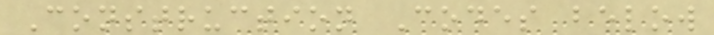Construction Codes below
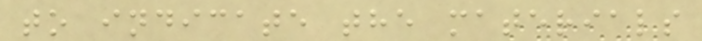to indicate the materials
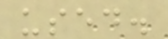used.
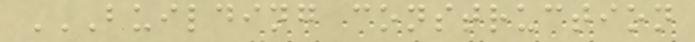BUILDING CONSTRUCTION
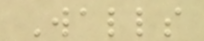Walls
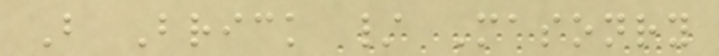B Brick / Masonry
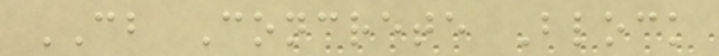CB Concrete Block
